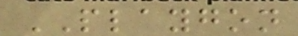PLAYGON
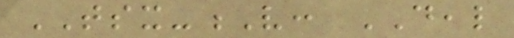TSX-V: DEAL
